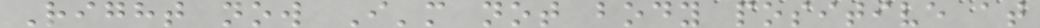Right now I'm not body positive at
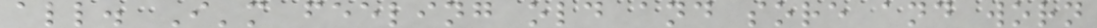all. I'm feeling old and sore and worn
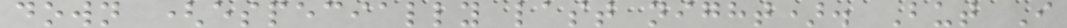down (especially last night). But I
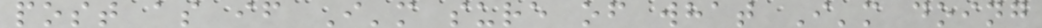post as if I'm sure of what I'm doing
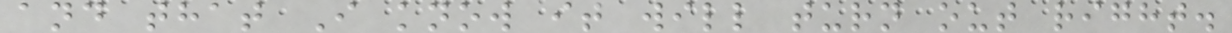and that I know it will turn out right.
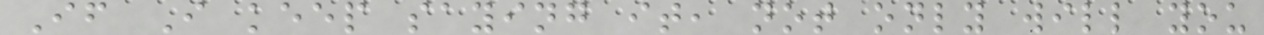If I keep saying it, not only will you
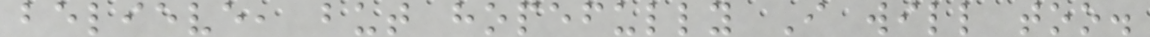believe, but hopefully I will too.
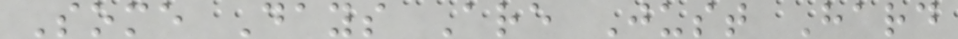Some Days Are Just Hard
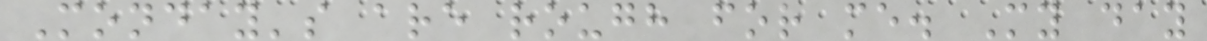Monday's are rough for me. My day
